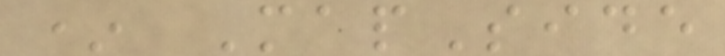* MapSide
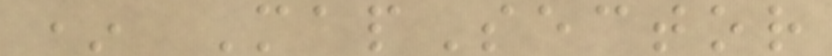* MapSector
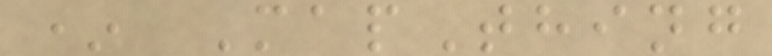* MapThing
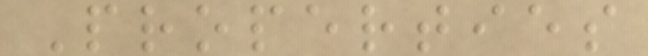Properties
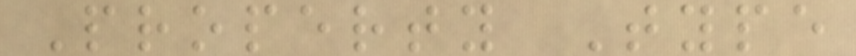Property Type
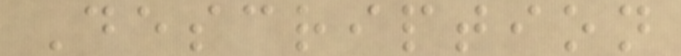Description
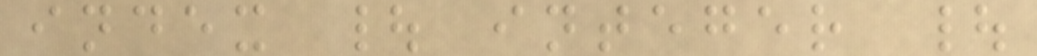index | integer |
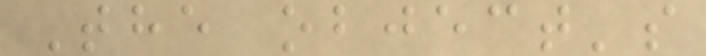The object's
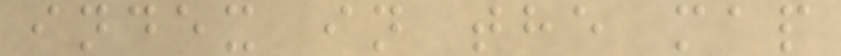index in the map
